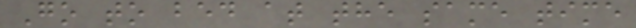Go to bed at the same time
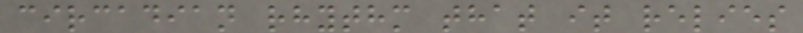circadian rhythm that it relies
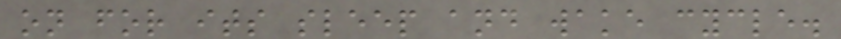on for its sleep and wake cycle.
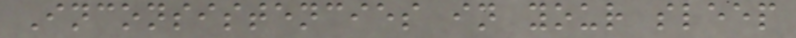Inconsistencies in your sleep
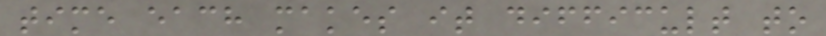time each makes it difficult to
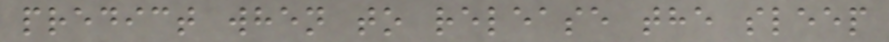predict when to release the sleep
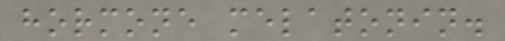hormone melatonin.
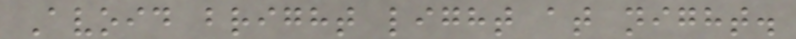Avoid bright light at night.
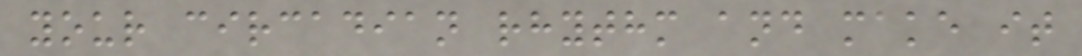your circadian rhythm and make it
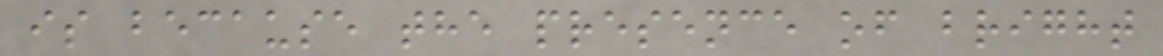is because the presence of bright
